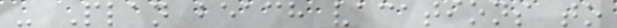- Plan beach vacations to
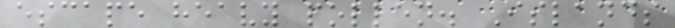escape heavy pollen. Islands
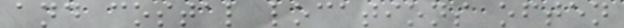and costal locations often
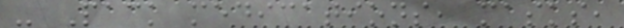- Pack medications, masks,
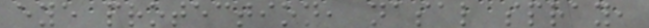eye protection, nasal spray,
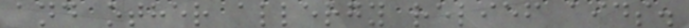and other allergy relief aids.
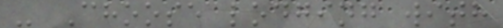- Choose lodging with
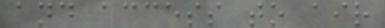and access to air
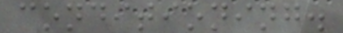conditioning.
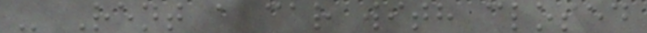- Rent a car with closed
